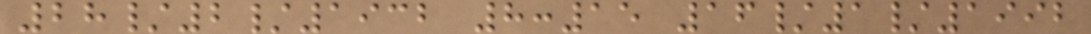28/2/1932 8:15 16/1/1992
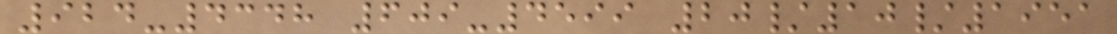924-4348 609-4599 20/10/1951
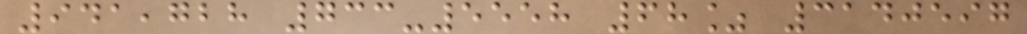941,728 733-5558 68% 3140597
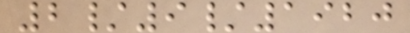2/9/1920
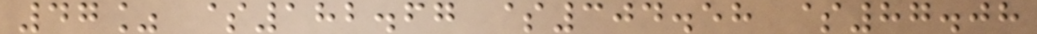47% $182.67 $304.58 $87.08
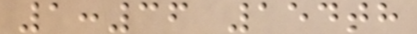1:36 154th
